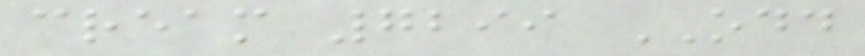cream 7299 ODD
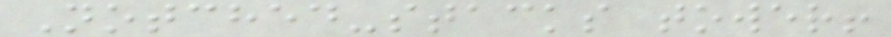Notched-stacks tower!
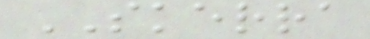SKERRA
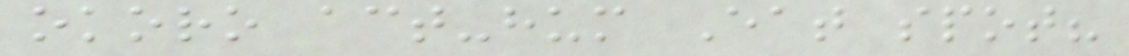okoro act-hum Eat spot?
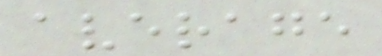average
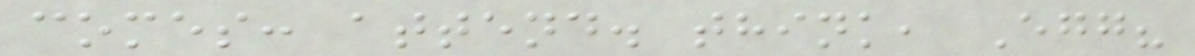comes: attend. think, Egg?
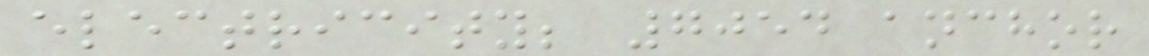electricity; 7054 anchor
